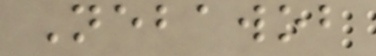Nebawob
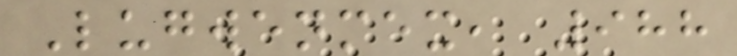Lugwenmex, 988
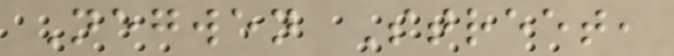Negwen Street,
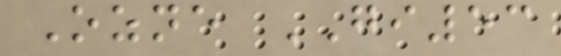Ozne GI53
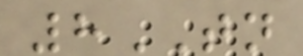8TN
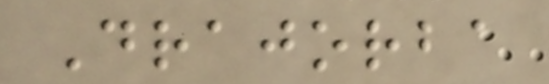Drajorba
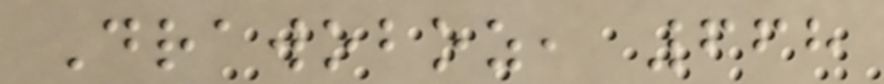Drawoboz, 668
